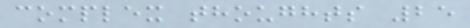complex thoughts 25
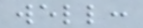well:
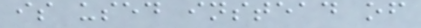is used instead of
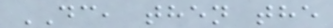DC, then the
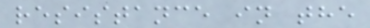resistance in the
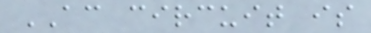AC circuit is
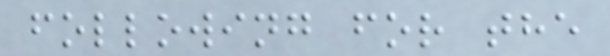following for the
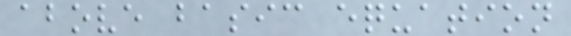above basic equation
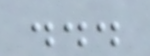...
